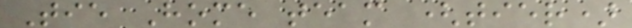Tie Home team (tier)
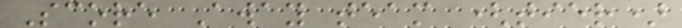Score Away team (tier)
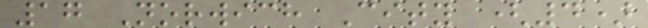17 Norwich City (4)
